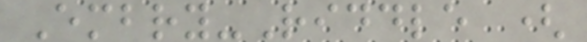Embry-Riddle (
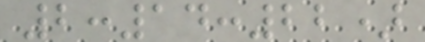2:14:22)
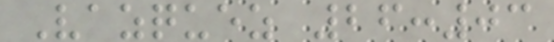Vazquez 26:03
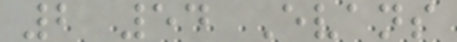2 54 Evans
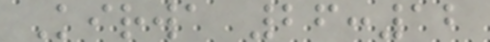Kirwa 26:12
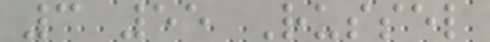3 55 Russel
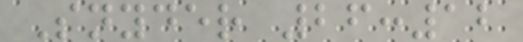Snyder 26:12
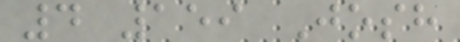4 159 Josh
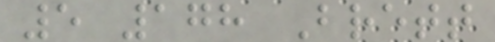5 178 Brett
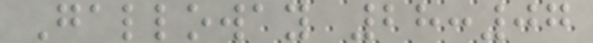Galloway 28:07
